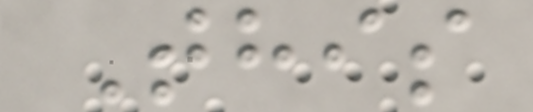This
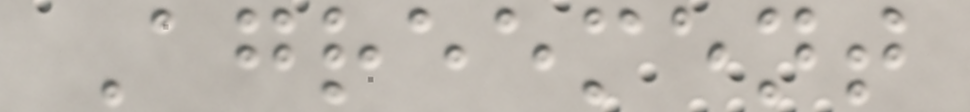Agreement
